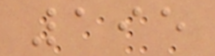195
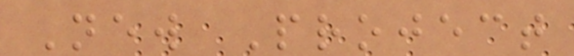New Project
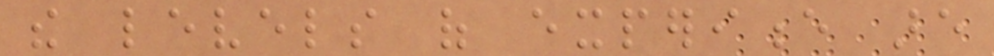the levels of experience are
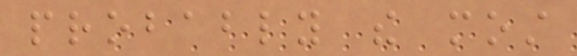probably the most
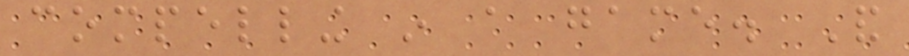compelling in a game. And
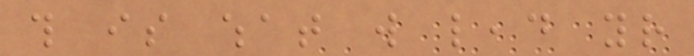this is what will lead your
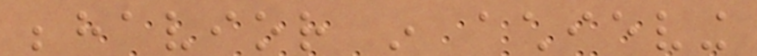behavior in achieving
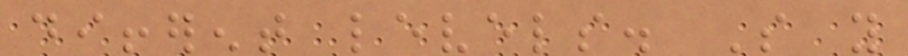different levels. So you
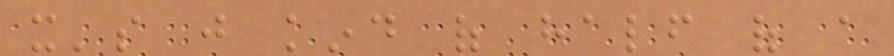it's just kind of half of a
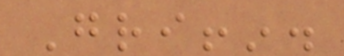Griffin.
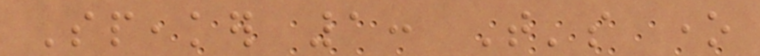Speaker 1: That's one
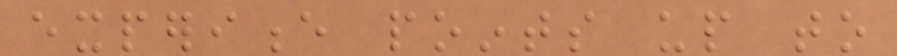experience points up to
